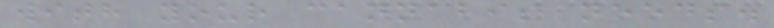with your cannabis needs.
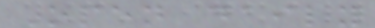Open daily
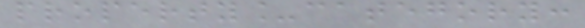property_category:
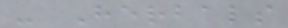- Herbals
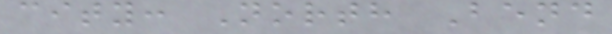city: North Bend
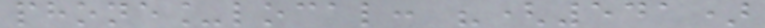phone_local: "(541)
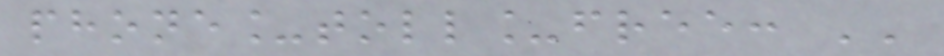phone_toll_free: ''
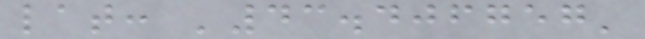lat: '43.406757'
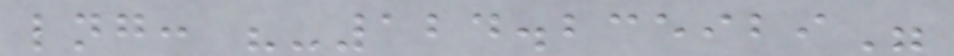lng: "-124.235929"
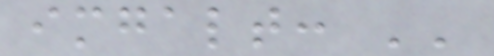imgalt: ''
